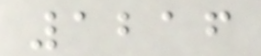1216
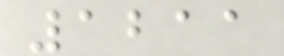1211
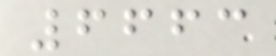6663
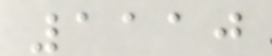1110
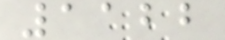1122
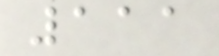111
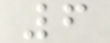6
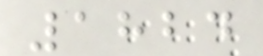1824
